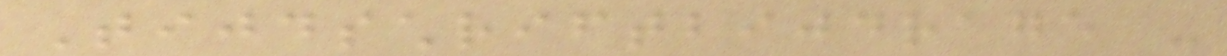Tijdschriftbijdrage -
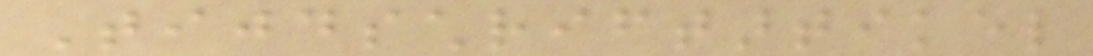Tijdschriftartikel
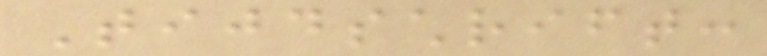Tijdschrift:
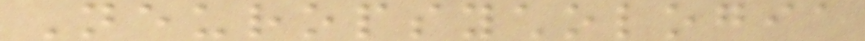Neuropsychologia
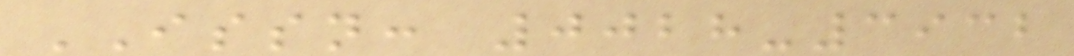ISSN: 0028-3932
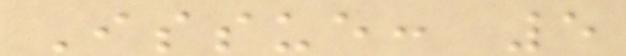Issue: 5
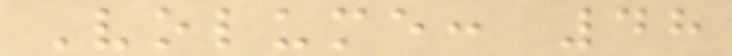Volume: 48
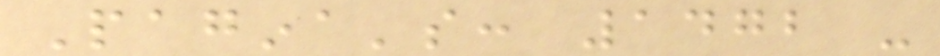Pagina's: 1472 -
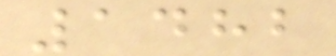1482
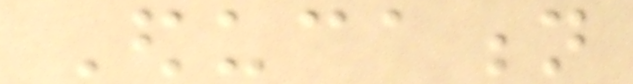Education
